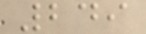249
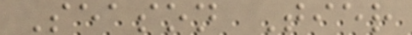Season Tier
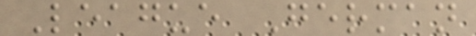League German
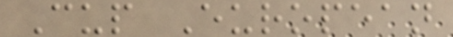Cup European
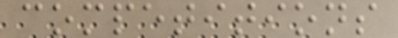competitions
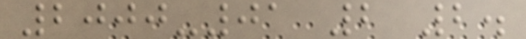2000-01 2 2.
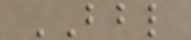BBL
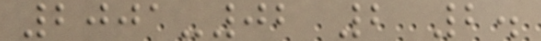2001-02 2 2.
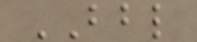BBL
